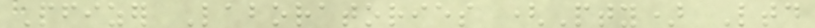Pfizer Laboratories (Pty) Ltd
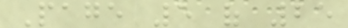Page 5 of 25
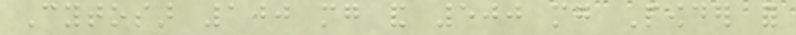Cytosar 100 mg and 500 mg Powder for
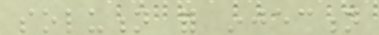solution for injection
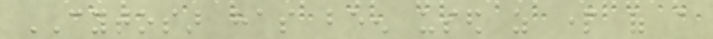CYTOSAR has been used as part of a
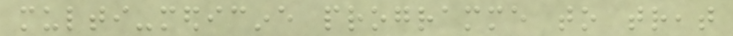multi-medicine programme to treat
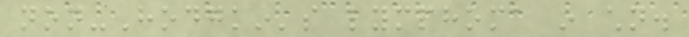non-Hodgkin's lymphoma in children.
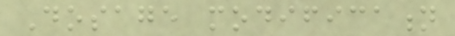Dosage modification
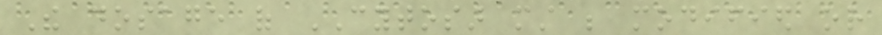The dosage of CYTOSAR must be modified or
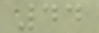44
